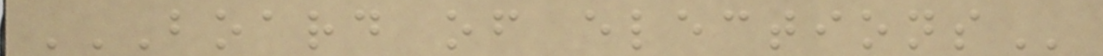BOARD OF ELECTIONS
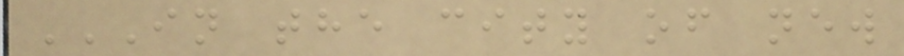IN THE CITY OF NEW
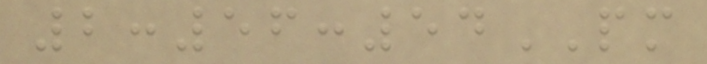2:56:54PM
